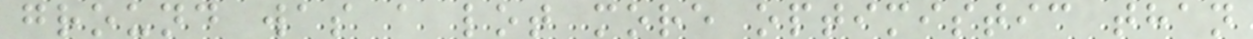ground was a lot more optimistic than
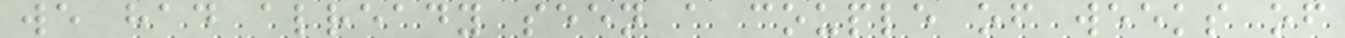we had already seen a couple of weeks of
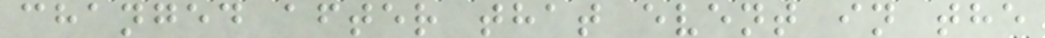changed after that event in the
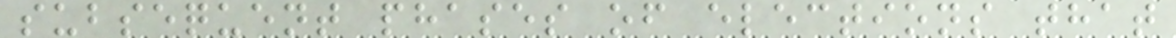subsequent phases of elections that
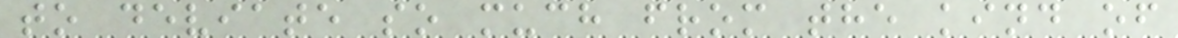to deviate so much from the kind of
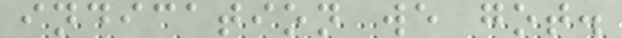indication we got.
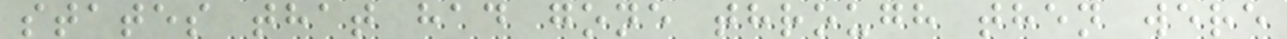states that had gone through then were
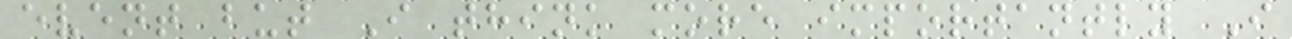event but I think more importantly I
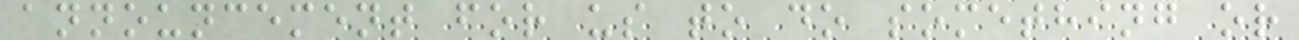announcement for us to do something or
